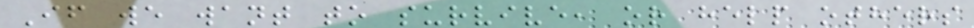If we want to survive, or help others
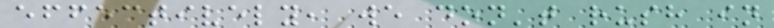effectively, we don't rush in
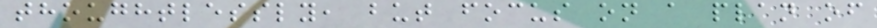thoughtlessly, but focus on a plan of
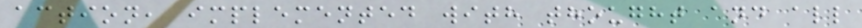action, implemented with thought and all
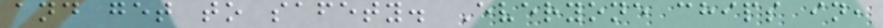and get to safety. Everyone chips in,
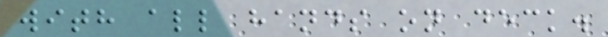with all hands on deck.
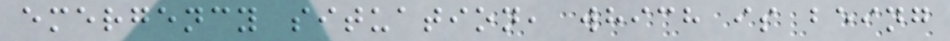emergency situation, which is being
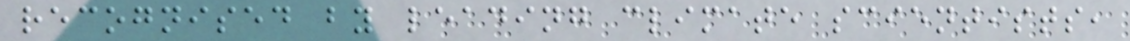recognised by leading climate scientists,
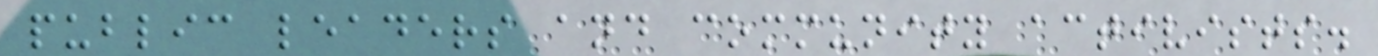public leaders and community activists.
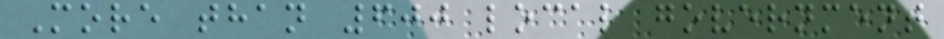More than 600 local government
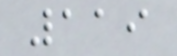119
